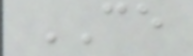CE
